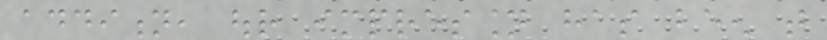addition, our impression has been that
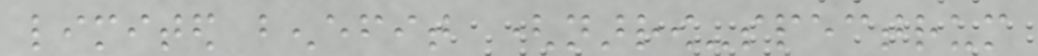limited benefit (narrow-spectrum
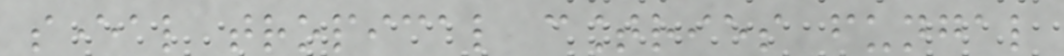several tropical countries fungal
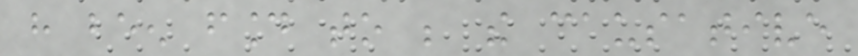have been found to be the causative
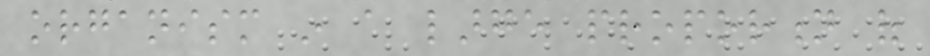organism in a large proportion of
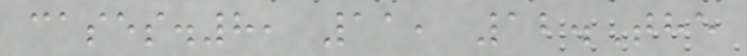cases.8, 11, 12.The
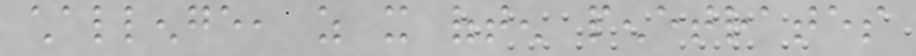challenge, as it often penetrates
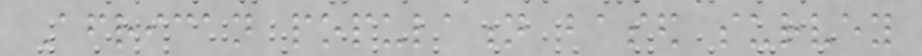African population based survey
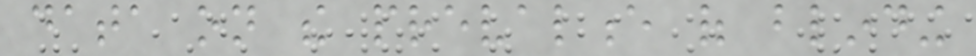data on the prevalence of blinding
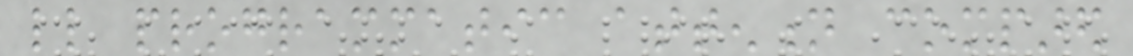little programmatic attention compared
